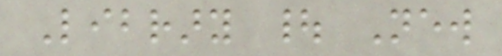Library | New
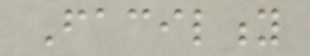Facility
